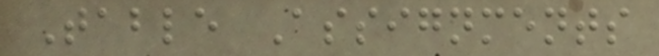Table Assignments
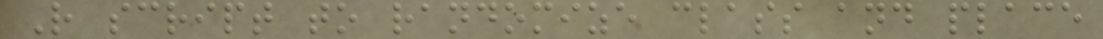R script to randomize class and place
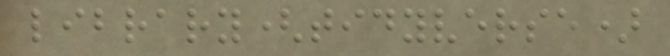library(tidyverse)
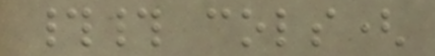## cols(
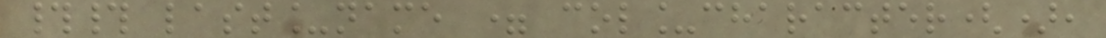## last_name = col_character(),
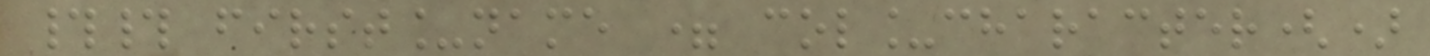## first_name = col_character()
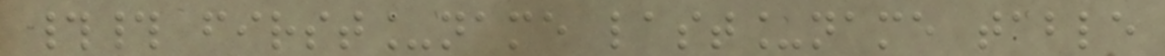## first_name last_name table
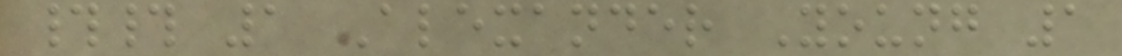## 1 Alexander Young 1
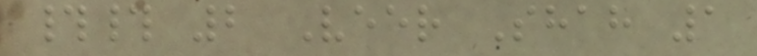## 2 Veer Shah 1
